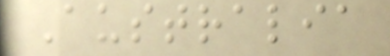Australia
